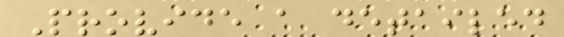Provide a detailed
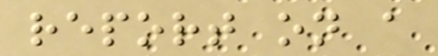report on a
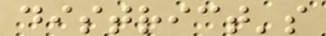district's
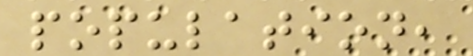population,
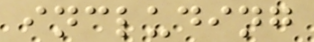including
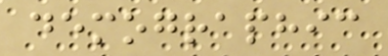demographic
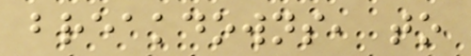breakdowns, to
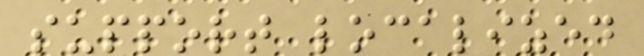support localized
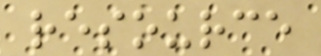resource
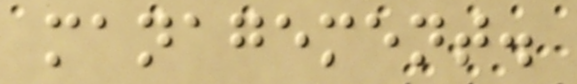management.
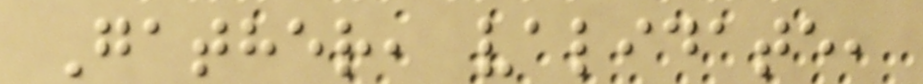Gather, validate,
